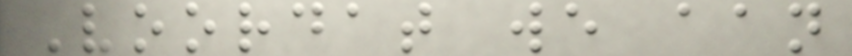Voordat we aan
